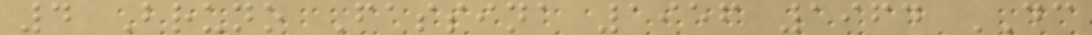4 Bruno Fassina 1956 1964 DC
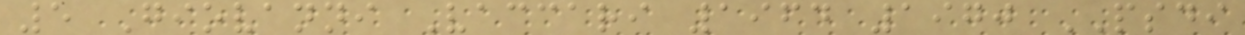5 Giovanni Vaccari 1964 1970 PSDI
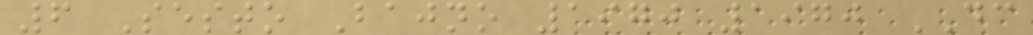6 Sesto Bajno 1970 1970 DC
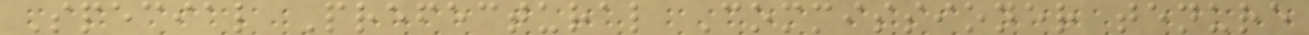Special Prefectural Commissioner tenure
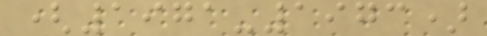(1971-1973)
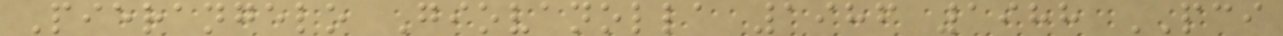Pierangelo Giovanolla 1986 1988 PCI
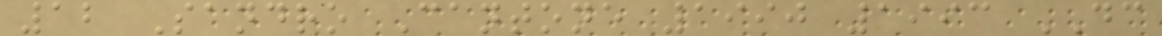12 Sandro Cantone 1990 1993 DC
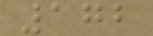172
